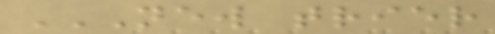NEW TRIER
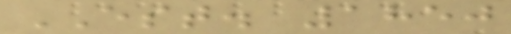EST. 1850
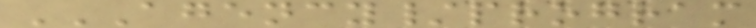AGENCY/PROGRAM
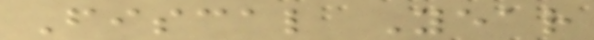Fiscal Year
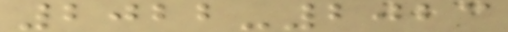2022-2023
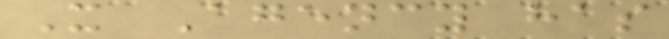X Agency has
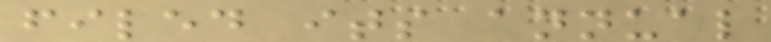filed its annual
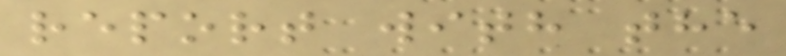report with the
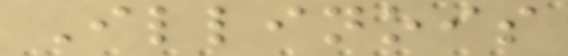Illinois
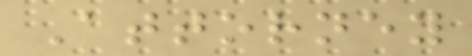Attorney
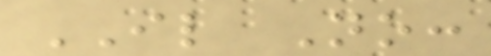IL No:
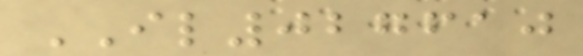IL027610
